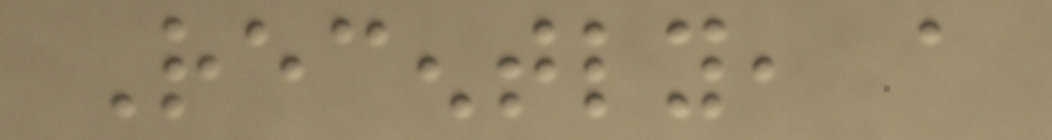Recently, a
